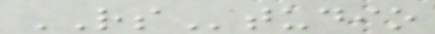RStudio
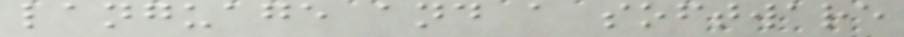language and a software
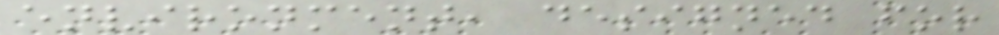environment, designed for
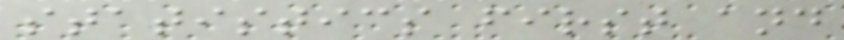statistics first and
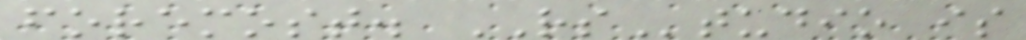foremost. RStudio is
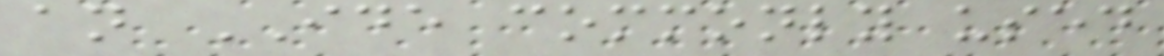an IDE commonly used
